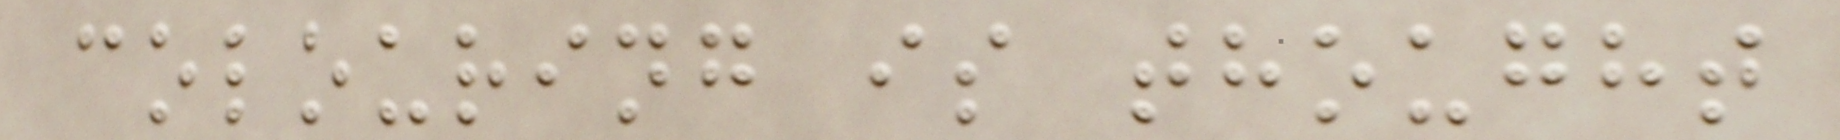colouring is thought
